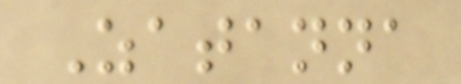Zatanna
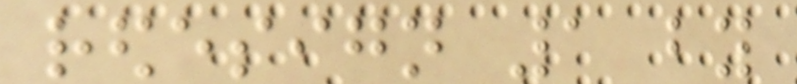redesign 1 by
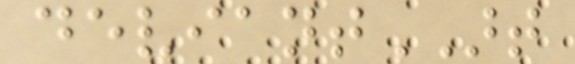deviantART
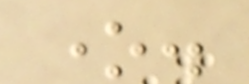one.
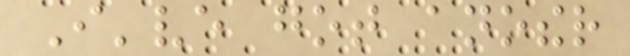I've got another
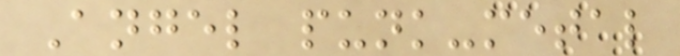Angel punk-metal
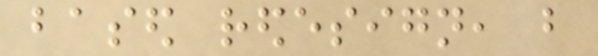based redesign, but
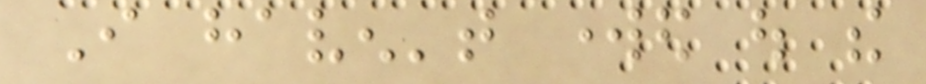I haven't worked out the
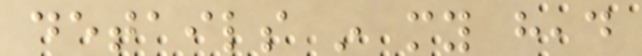details in my head
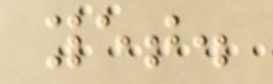yet.
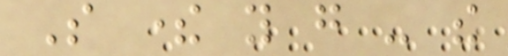So there you go - the
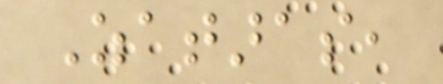Zataras,
